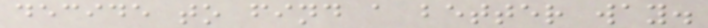decide to find a better way.
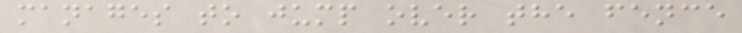manages to jump over the fence
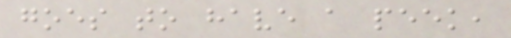goes to have a peek,
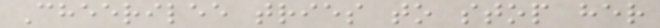Cheerilee tries to stop her
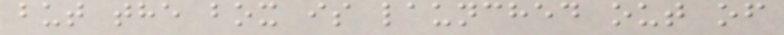but the box is launched out of
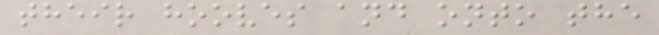their hooves and onto the
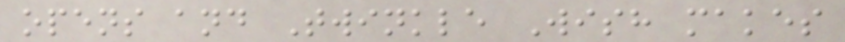opens and Twinkle Wish makes
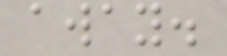away.
